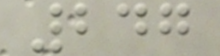247
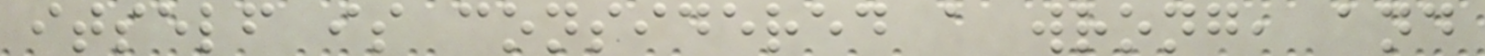itself is considered a wrong, and
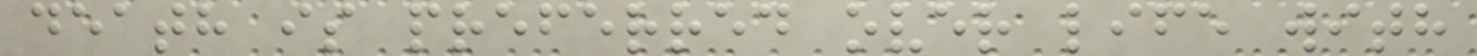death is preferred over life with
